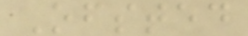Ofsted
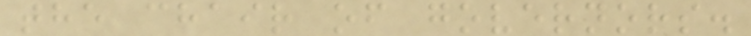the chair of governors.
